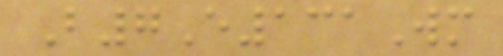B7E131Wm
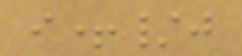i+/j
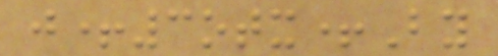j+3otx+By
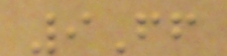9Ff
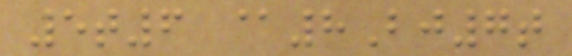5t6 @8Bj7t
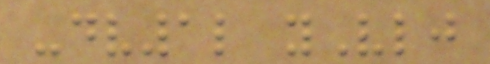-dv1l yVlj
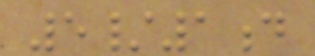5/1d
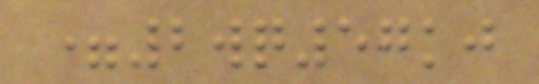=2wq57kj
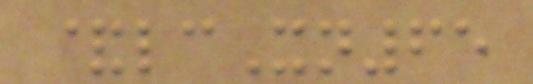&lcXn65
